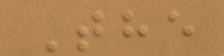The
